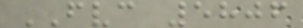FVC 5806
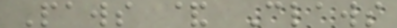Paws & Claws
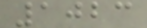1023
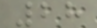28
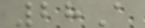28A
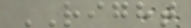RIGHT
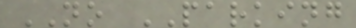NO PARKING
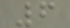6
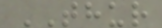THUR
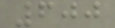600
